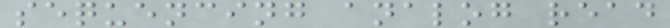sequencing analog read
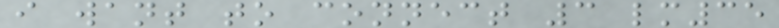i want to connect 3 lm35
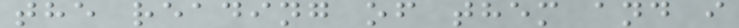the reading of them and i
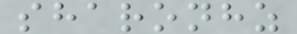sharonhz
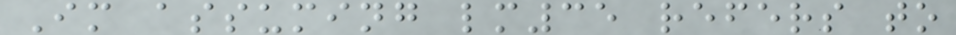Im assuming lm35 refers to
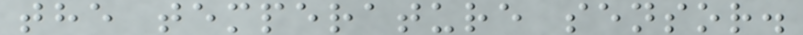the temperature sensor.
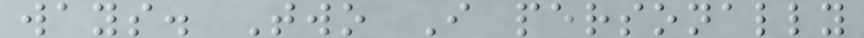ways. Two I personally
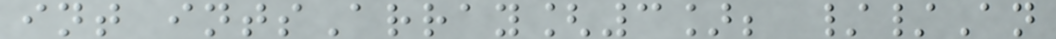int intsArray[3]; //An
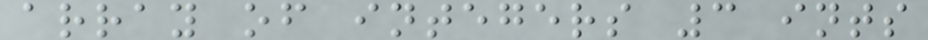array of integers 3 ints
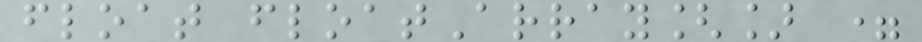float floatArray[] =
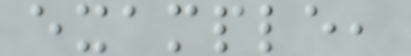example,
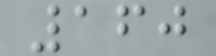160
